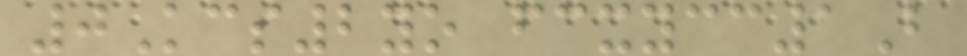0Kcs2yo fcxycc1B
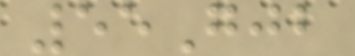55Gjb
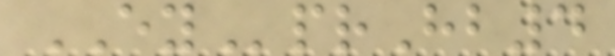EYprHb4
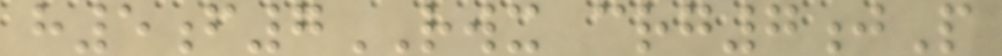h5f7RWX crg7jP
